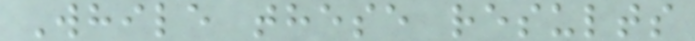While these results
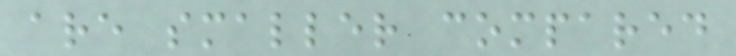are smaller compared
